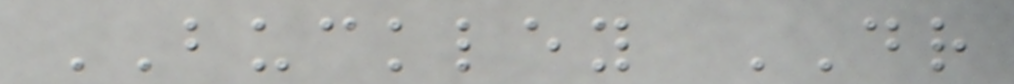BUCKLEY DR
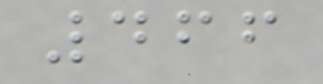466
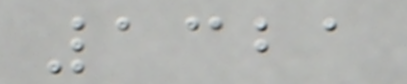1321
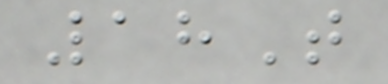18T
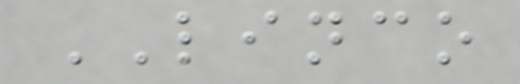LINCO
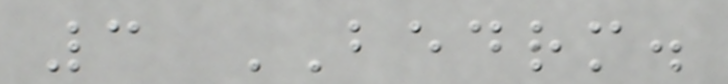3 BEDRM.
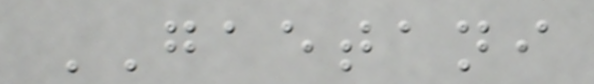GAETANI
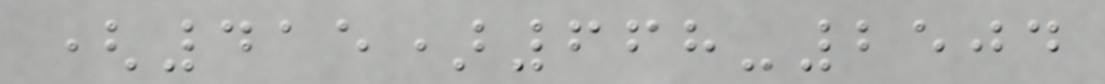(415)668-2504
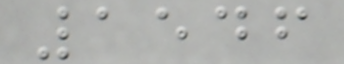1546
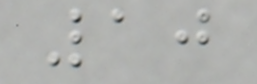10
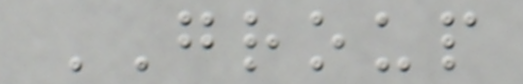GROUP
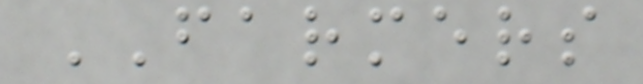FARMERS
